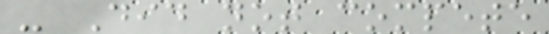- Did not compete
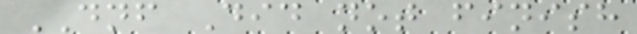DNF Did not finish
